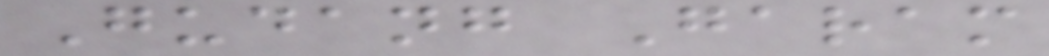Gudang Garam
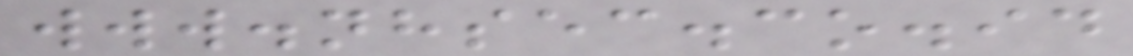www.nhsec.co.id
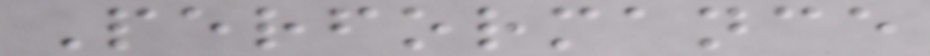Performance
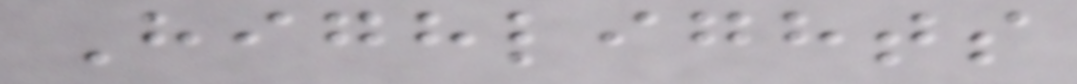Highlights
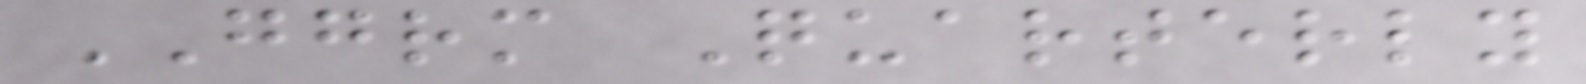GGRM Quarterly
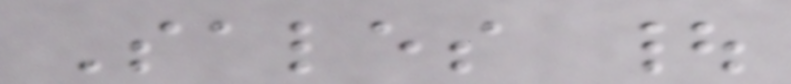Sales |
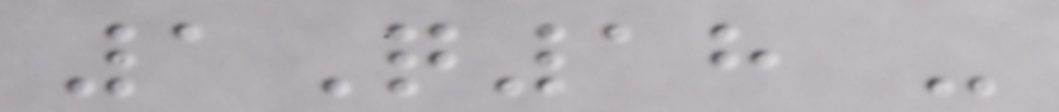1Q18 -
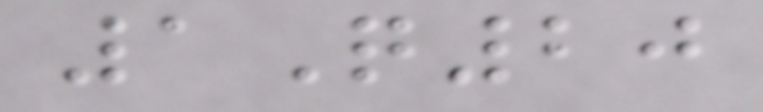1Q20
